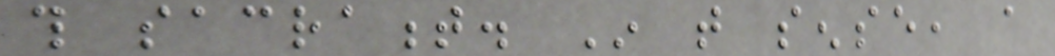this sacrament. In that sense, a
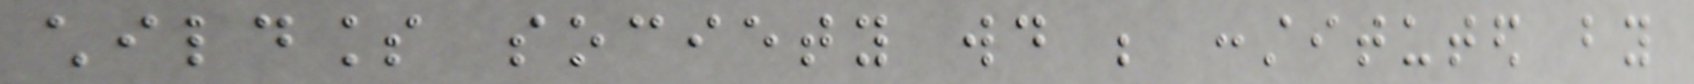childless society would be constituted by
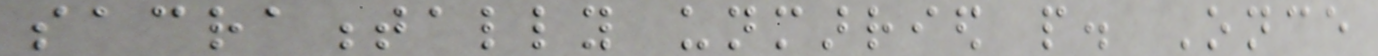sacramentally unmarried people. Once
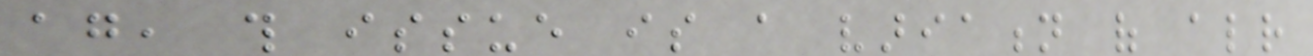again, this issue is a variation of already
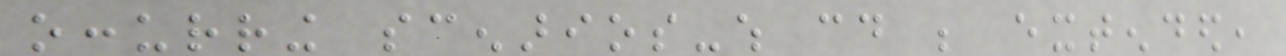occurring scenarios-which could be extended,
